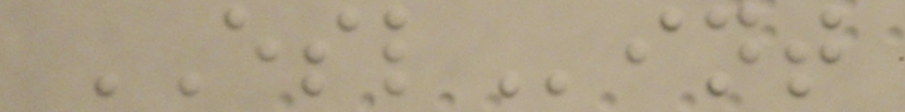ESLint
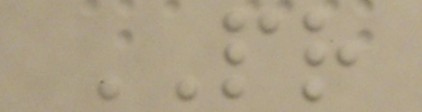PR
